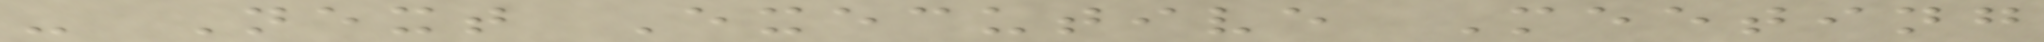- Next Executive Meeting
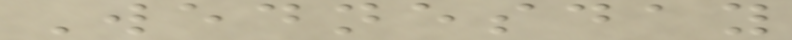Wednesday
